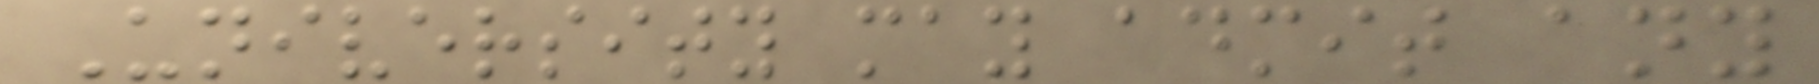University may admit any
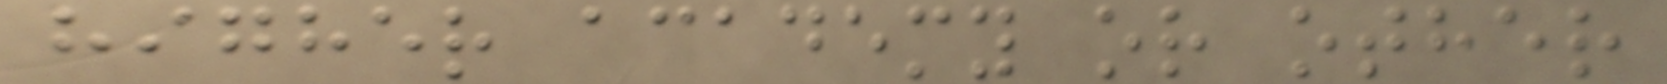higher academy or other
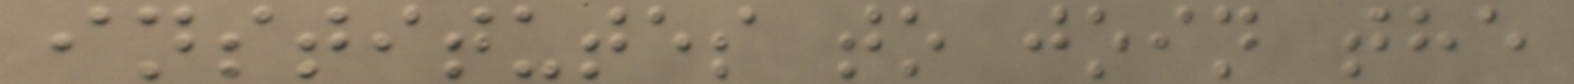institutes to join the
